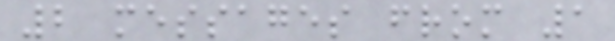2 messages from 1
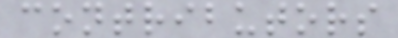contributors
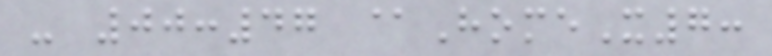- 00:47 @HomeX7:
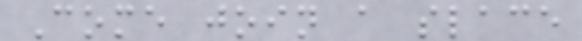Come join a slace
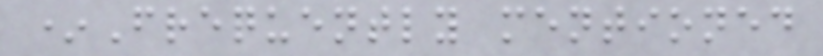*Frequently mentioned
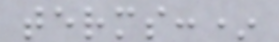terms:*
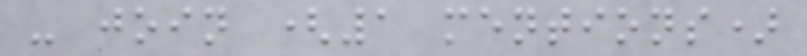- join (1 mentions)
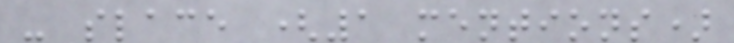- slace (1 mentions)
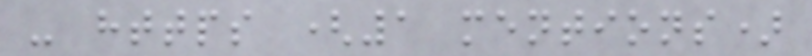- https (1 mentions)
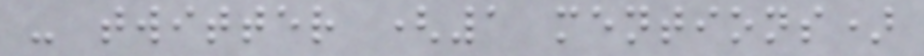- twitter (1 mentions)
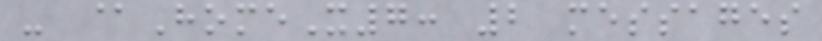- @HomeX7: 2 messages
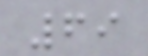69
